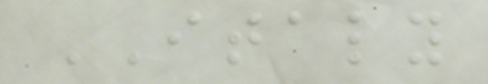ITALY
